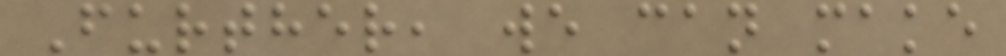Further, we can make
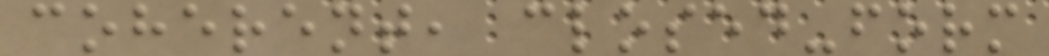coherent, closed-form
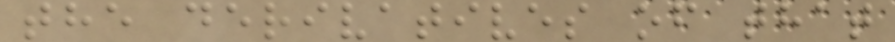the derivatives of that
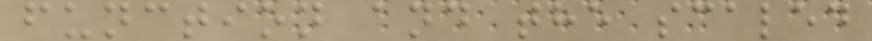function and the scaled
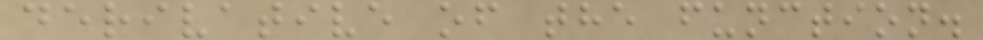derivative of the function.
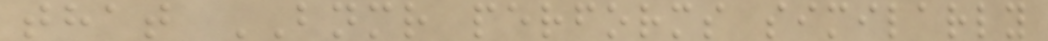that BNMR performs similarly
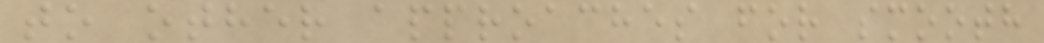to other approaches for smooth
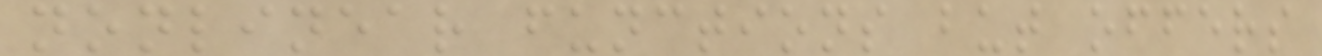nonlinear functions but offers
